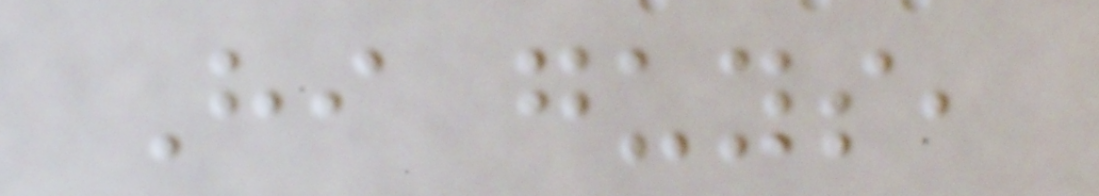Hi guys,
